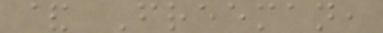& Freeman,
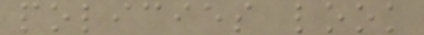policies look
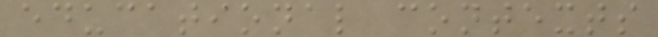educational contexts
